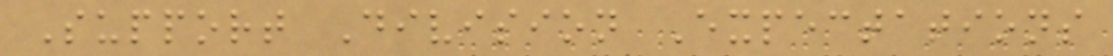Support Division Expectations
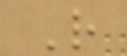R
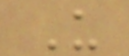U
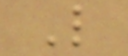L
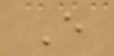E
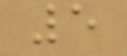5
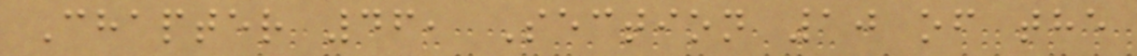Chapter 46, Section 10 of the
